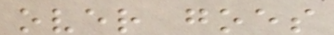over goes
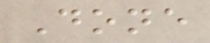Done
